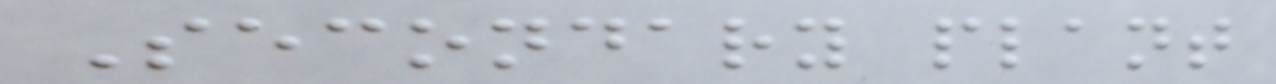Secondary plant
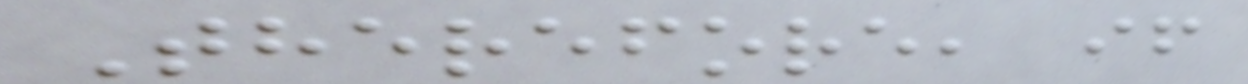Therefore, if
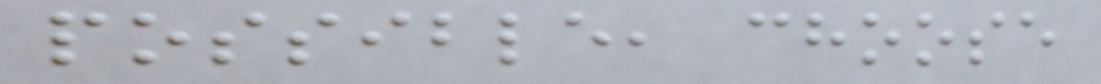possible, choose
